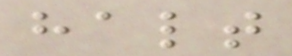halt
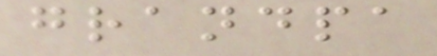grandpa
